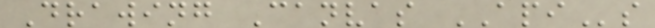Drawing Canvas APIs
